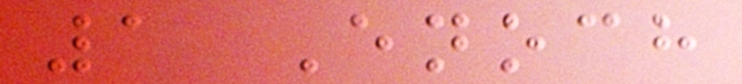1 Enoch
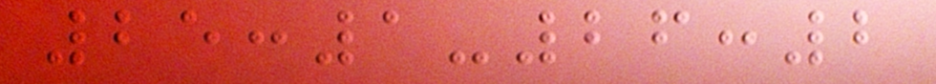25:1-26:2
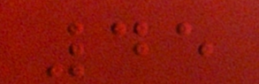45
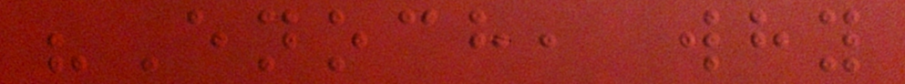"Enoch, why
